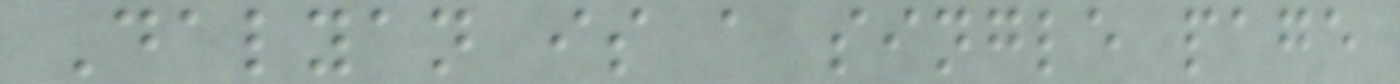Dalyan is a single page
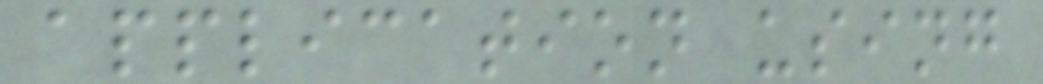application using
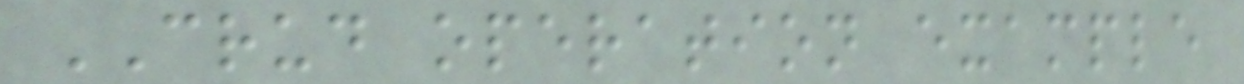CRUD operation example
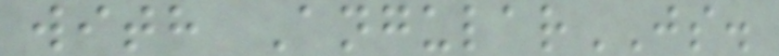with AngularJS.
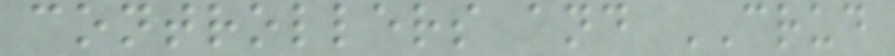controllers and CRUD
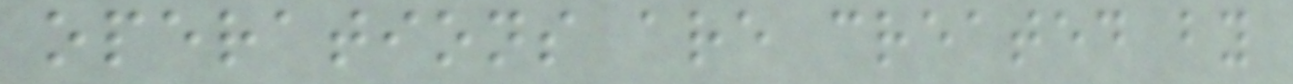operations are created by
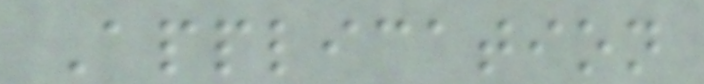Application
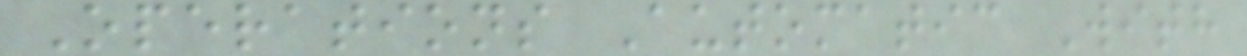Operations Automatic With
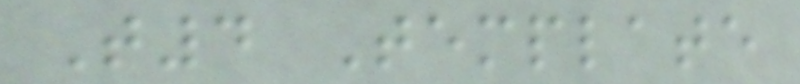T4 Template
